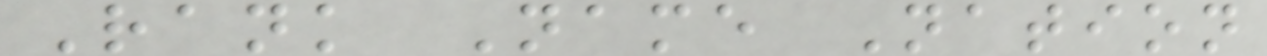Rank Name Nation
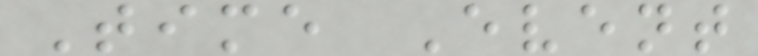Time Event
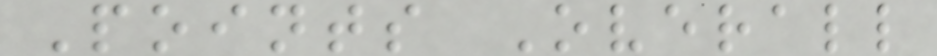Points Overall
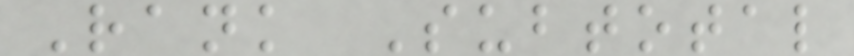Rank Subtotal
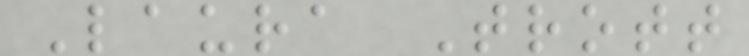Laura Trott
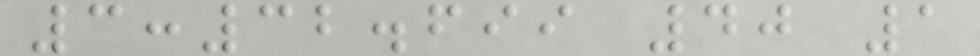3:32.699 40 1
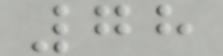78
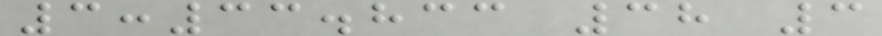3:33.833 38 3
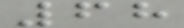68
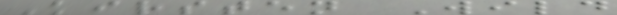Kirsten Wild
